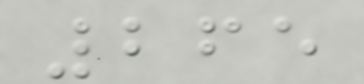265
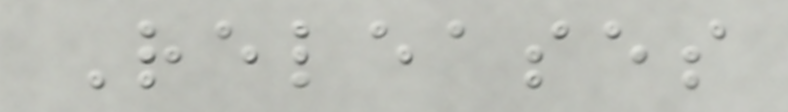Releases
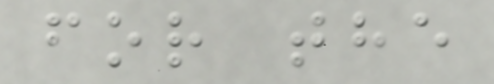for the
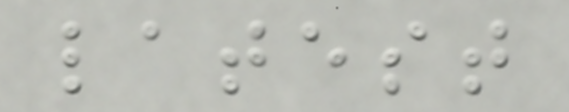latest
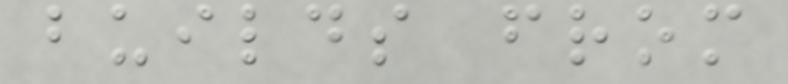builds from
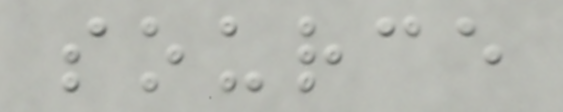source
